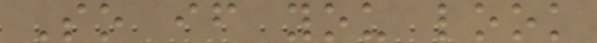So if you look
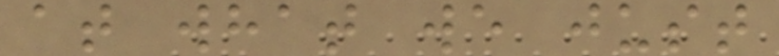at what we just
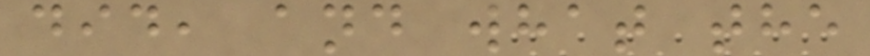did, and what the
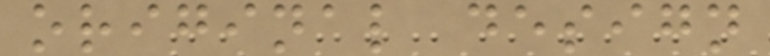original design
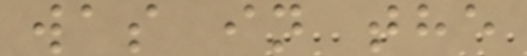was in the
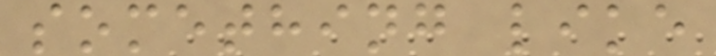something like
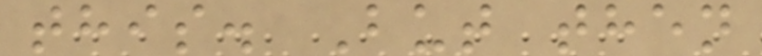this. But then
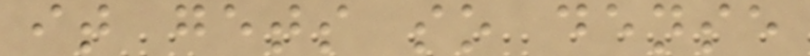it gets so dense
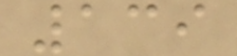139
